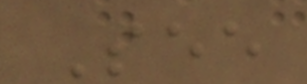See
